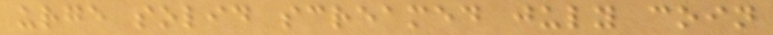urge solid screamed july coin
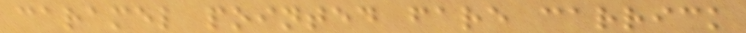caramel pointed fare carrick
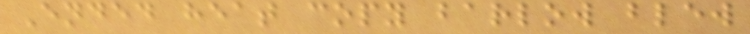Ended heat copy barlow blew
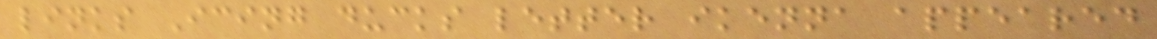links Icing ducks letter ikenna appeared
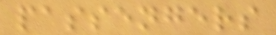passengers
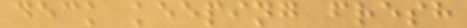deck keeping fresh
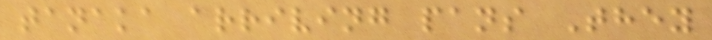tanaka arriving pans They
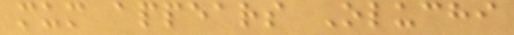mum appears Oluchi
